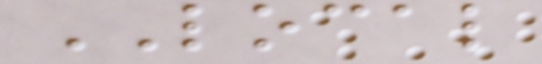LOCAL
